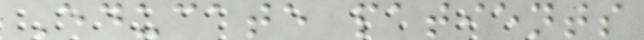Educate patients
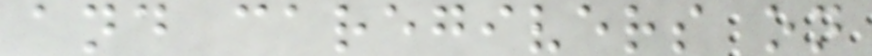and caregivers on
